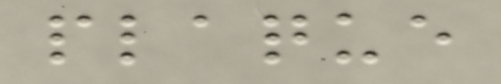plaque
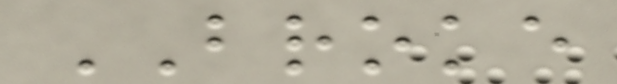BROKE
